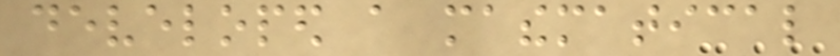developed a mathematical
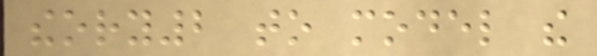theory2 to model the
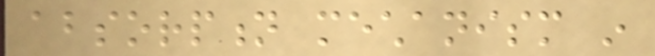absorption mechanism in
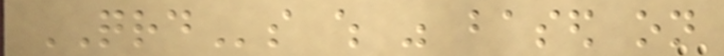QRDs which was based on
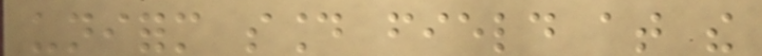uniform sound field at the
